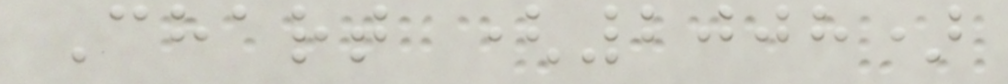Chart (2008)
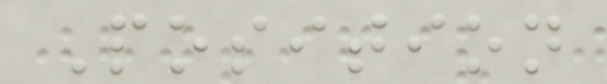Position
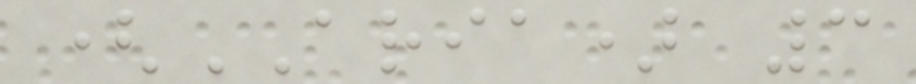(ARIA) 3
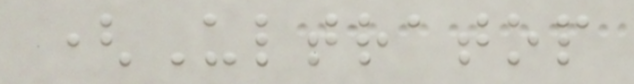(Ultratop
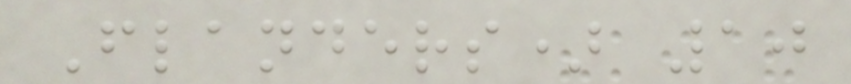Flanders) 10
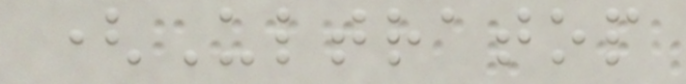(Ultratop
